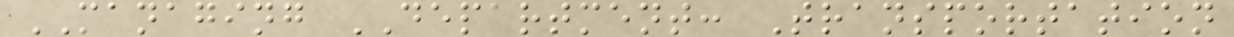MANAGING DEPARTMENT: Transportation
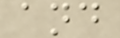and
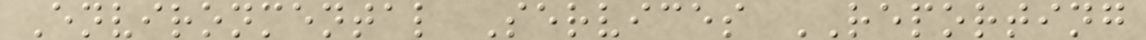Environmental Services REPORTING
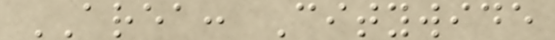AREA: Citywide
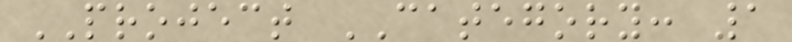PROJECT CATEGORY: 1
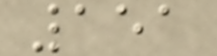151
